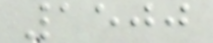1500
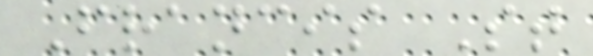Francis St
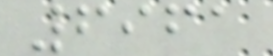6961
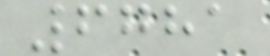6781
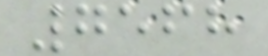7568
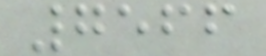7566
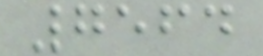7564
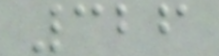326
